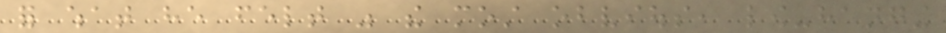for what he felt was the most obvious, low-hanging
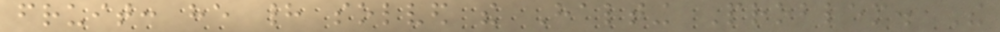fruit: he had solved the Halting Problem. The
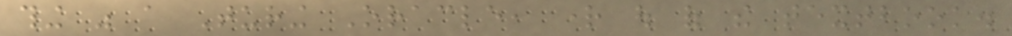thing was a Turing Oracle, right out of the textbook.
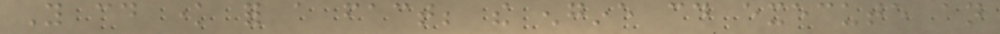You could know for a fact; the engine could execute an
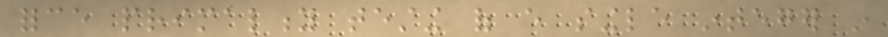force primality testing of every single integer in
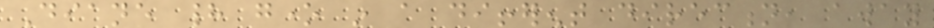Diane had gone in a different direction, away
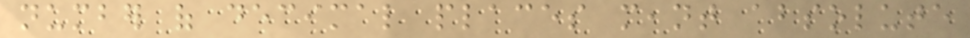number of decimal places meant absolute
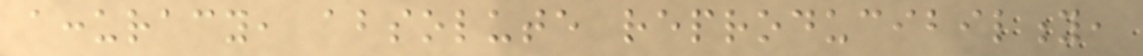accuracy, absolute reproducibility,
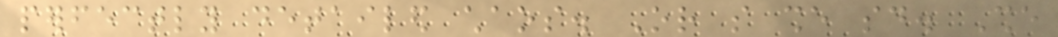perfectly detailed chaos. Or so she said. She
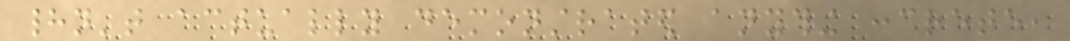hadn't actually demonstrated anything concrete,
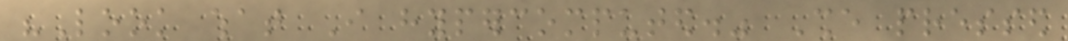"Look what I hypercomputed." She pressed
